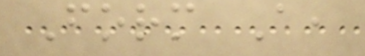Form A,
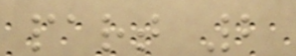part 2
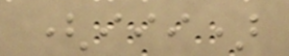(iii)
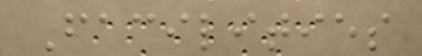Facilities
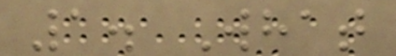1. What
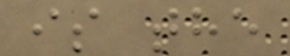is the
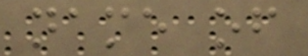name of
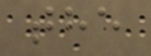the
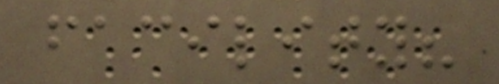facility?
